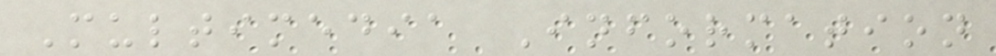Multimedia Information
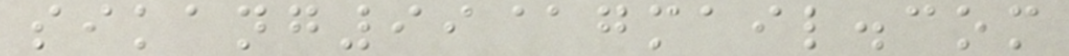sikang99@gmail.com
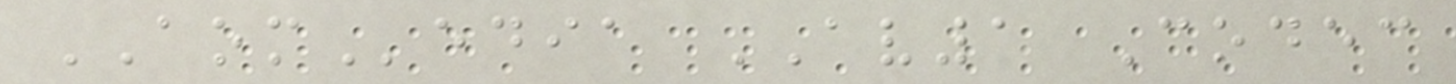AOMedia AV1 Codec
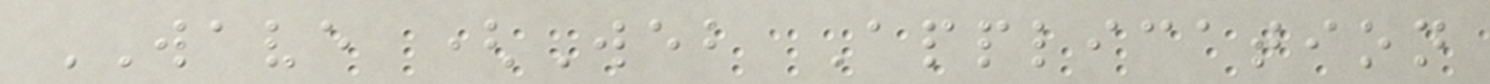WAVE (Web Application
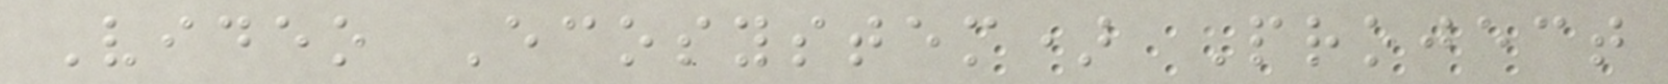Video Ecosystem) Project
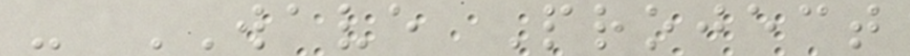- WAVE Project
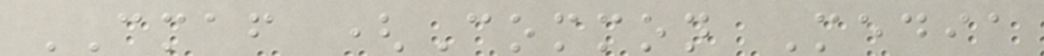CMAF (Common Media
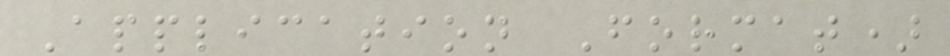Application Format)
